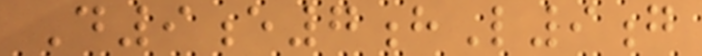D9e7hL9g
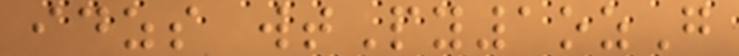idzs wtPy1ozG
